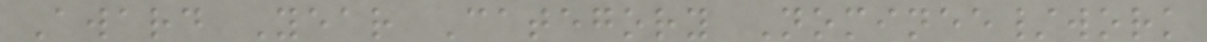Award Year Category Nominee/work
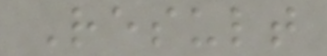Result
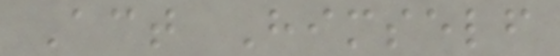Act Himself
